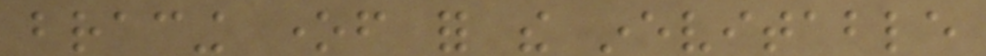bracing oneself for the inevitable
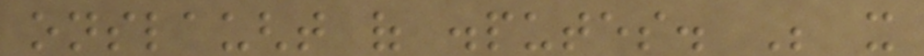onslaught of disputes. Be it
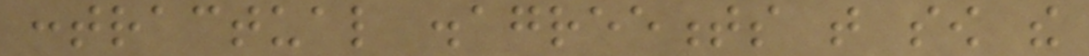contractual disagreements that sow the
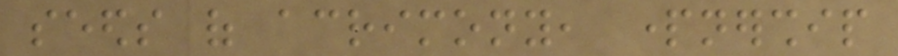seeds of acrimony, partnership
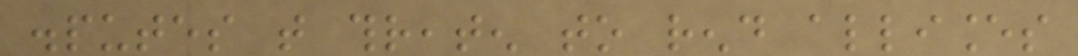disputes that threaten to rend alliances
